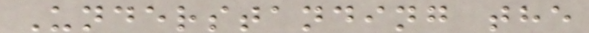Understanding the
